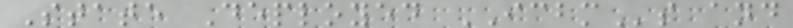State Deployed ICBMs and
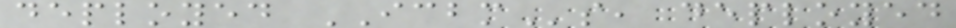deployed ICBMs, deployed
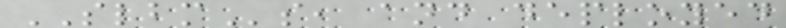SLBMs, and deployed
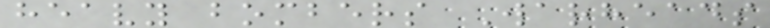heavy bombers Warheads
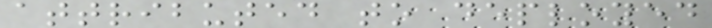attributed to deployed
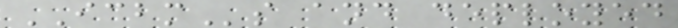ICBMs and deployed
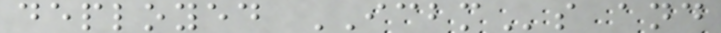deployed ICBMs and
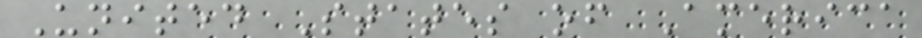United States of America
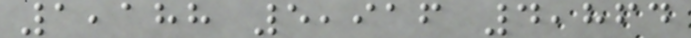1,188 5,916 4,864
